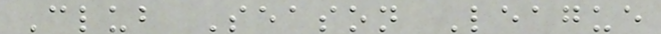Club Season League
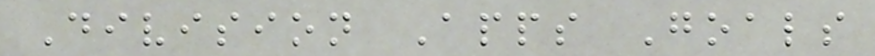Division Apps Goals
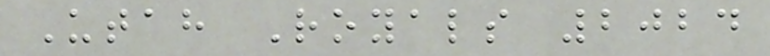Utah Royals 2024
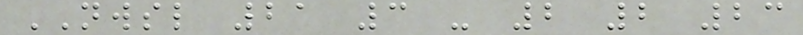NWSL 21 3 - 2 2 23
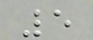5
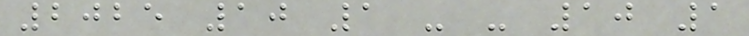2025 10 1 - - 10 1
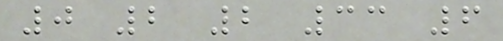0 2 2 33 6
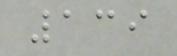139
